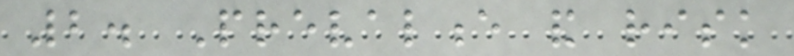2. Prevalence and risk
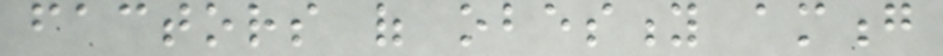factors of obesity among
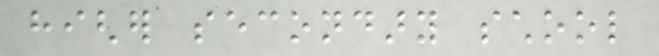higher secondary school
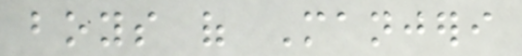boys of Manjeri
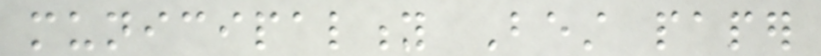municipality Best paper
